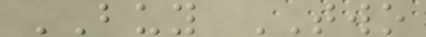BUY TWO
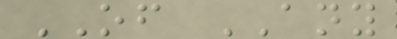OF ANY
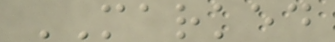MARKED
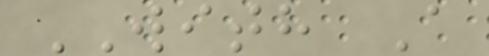WITH A
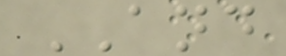AND
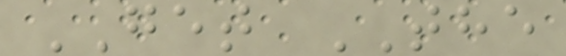GET THE
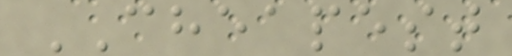CHEAPEST
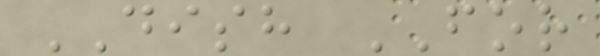DISH FOR
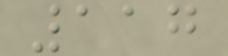117
